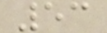53
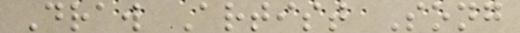Draw Artist Song
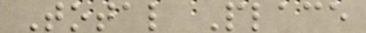Total Place
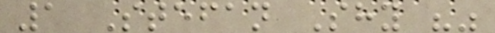1 Stefan Shy ""
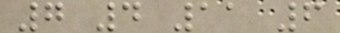7 4 11 6
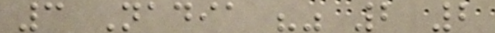3 Nadia "" 2 2
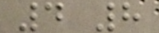4 8
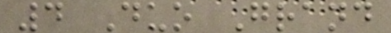4 Duo Grand
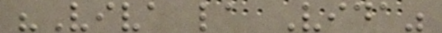"Viva la Vida"
